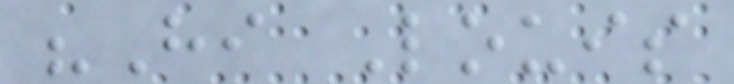"Hi Louis
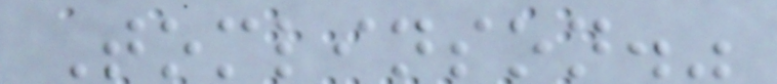Tomlinson."
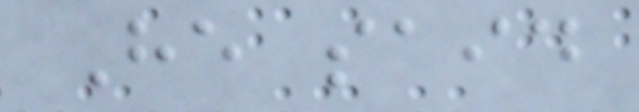He said
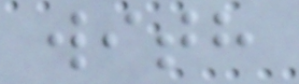with
